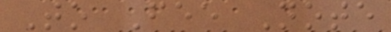To Fee Note
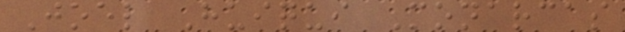Joel Huiqui Monarcas
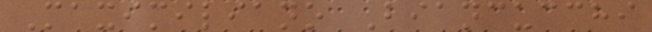Maximiliano Biancucchi
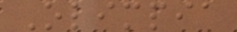Olimpia
